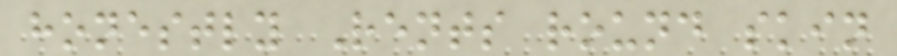honestly Rents round skin
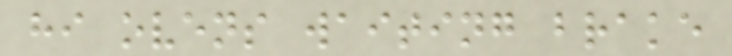hi ovens waiting brake
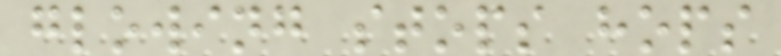glowing stops hops
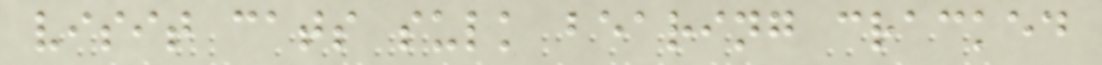visit cats sulk bearing cracked
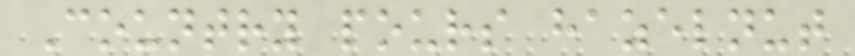Country pours hazelnut
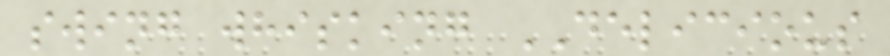swing whisking DELICIOUS
